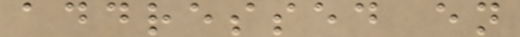addressed en
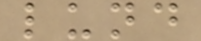lund
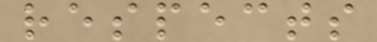respects
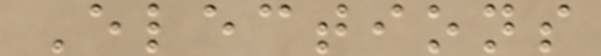Elections
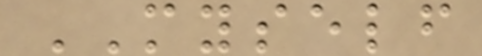MYSELF
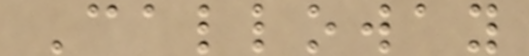Calloway
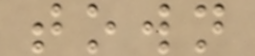town
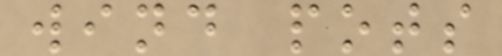wind pots
